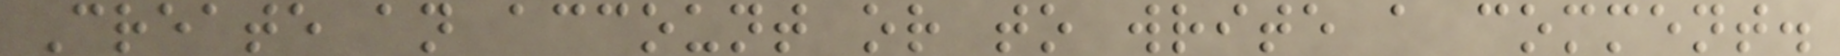Create an account or to write a comment.
